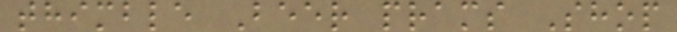thimble Beer prams Shop
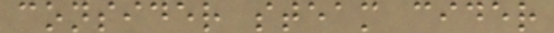consider steam cider
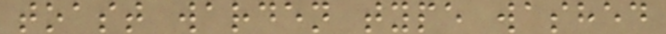toast warden type washed
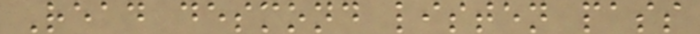Read desmond listen pass
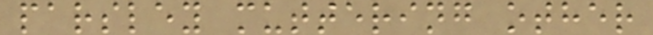parsley muttering other
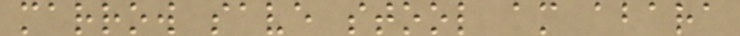marrow save stool am abara
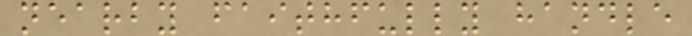nearby faithfully handle
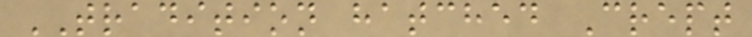TRADITION hatched Crept
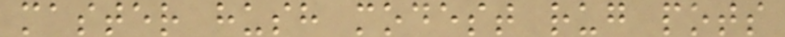master hush modest rug pots
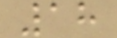18
